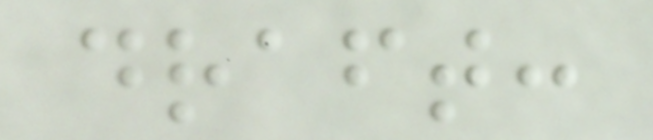draft:
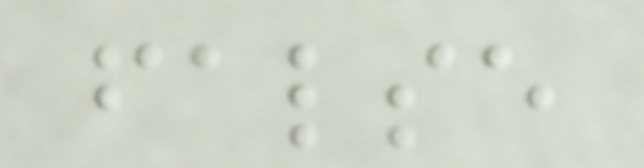false
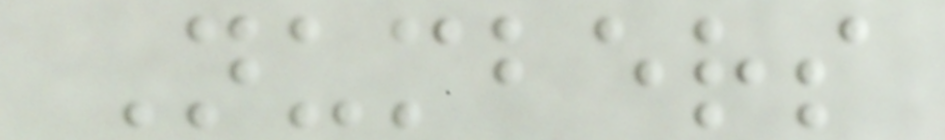Numbers
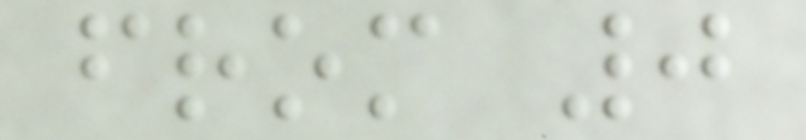from 0
